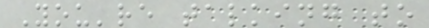You're talking to
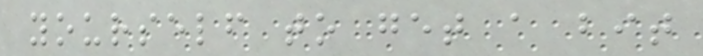yourself to get a bit
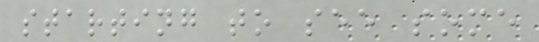starting to see some
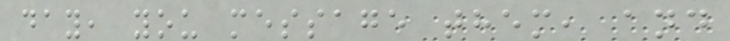day, you message them, and
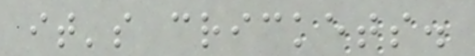it's crickets.
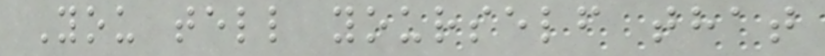You tell yourself that
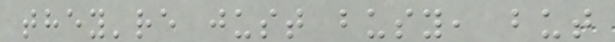they're just busy, but
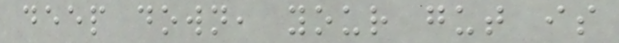deep down, your gut is
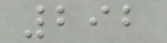292
